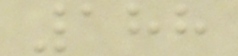188
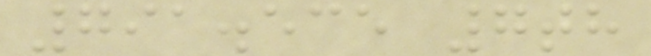791.535 7th
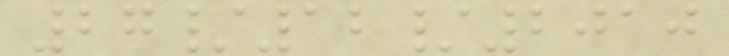27/12/2010
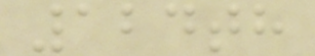124th
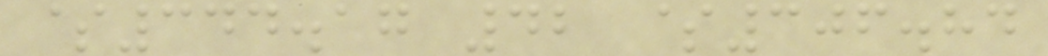$344.17 42 $306.84
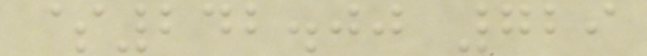$242.00 729
